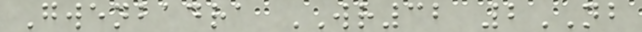Gwenbadra WR32 2NB
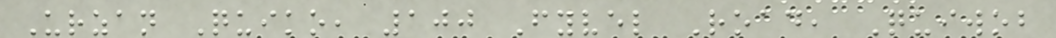Urzan Quiko, 100 Fyvel Road, Quiwob
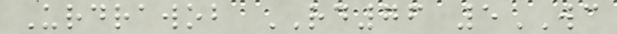Urdrawob RD76 5WC
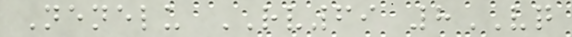Nenelu RV69 8VQ
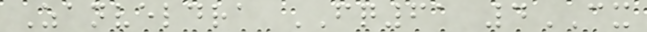Zanveldra FQ61 4CX
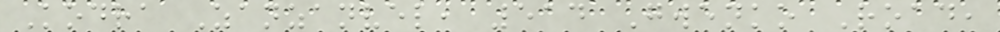Kodra Zanzanvel, 514 Gwenko Road,
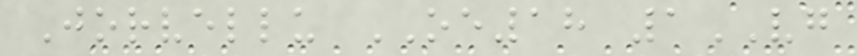Jorvellu OE18 1VG
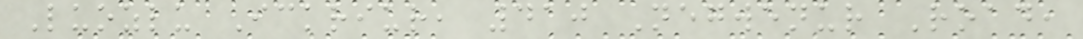Luozlu Ickriur, 410 Negwenur Road,
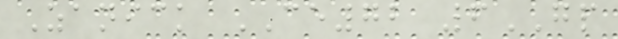Zanick CE72 6GP
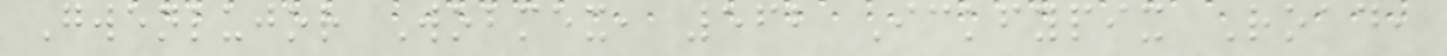Gwenlujor Wobmex, 562 Ickfypix Road,
